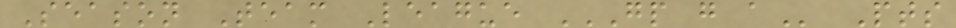Season Team League GP G A Pts
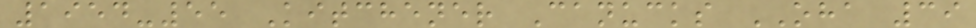1954-55 Kitchener Canucks OHA 39
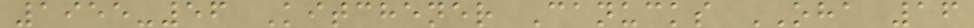1955-56 Kitchener Canucks OHA 16
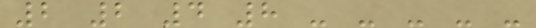2 2 4 8 - - - - -
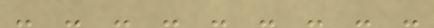- - - - - - - - -
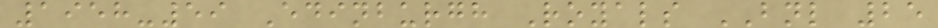1958-59 Edinburgh Royals BNL 25
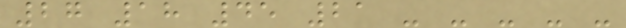27 18 45 21 - - - - -
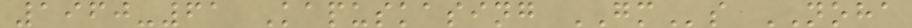1960-61 Kapuskasing GMs NOHA
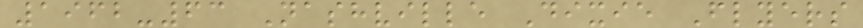1962-63 Nashville Dixie Flyers
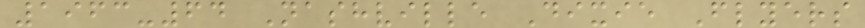1963-64 Nashville Dixie Flyers
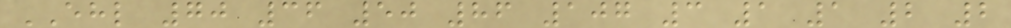EHL 70 36 50 86 107 3 1 1 2 2
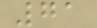71
